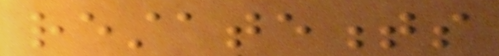restatements
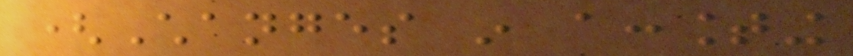(Changes in accounting
